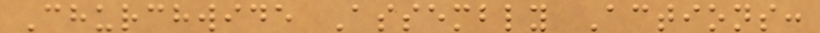Churchwide Assembly Actions:
